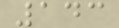143
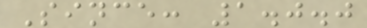Since: 1.0.0
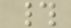#
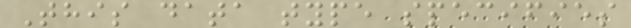This data type specifies
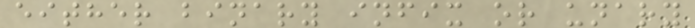either binary infix or unary
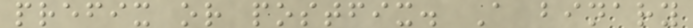prefix or postfix. A binary
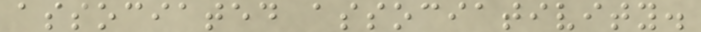associated associativity.
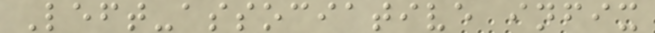Left-associative infix
